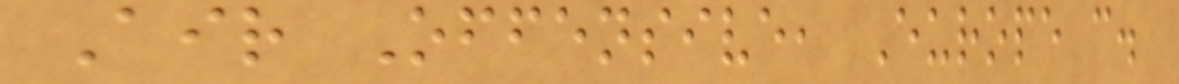Air Offensive, Europe c.
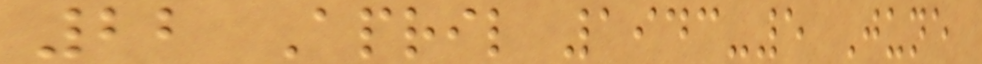22 April 1943-5 June
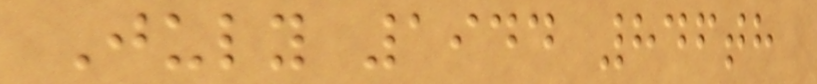July 1944 846th
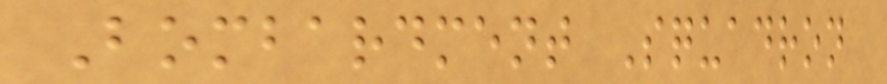Bombardment Squadron
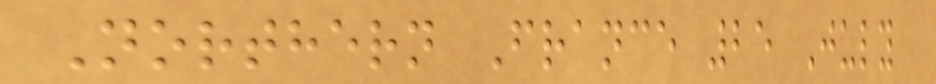Northern France 25 July
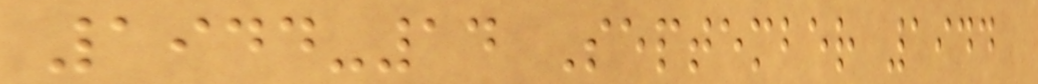1944-14 September 1944
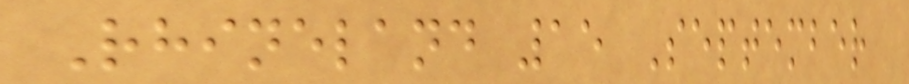Rhineland 15 September
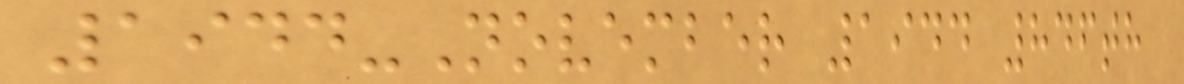1944-November 1944 846th
